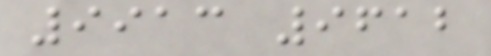9913 9612
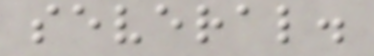several.
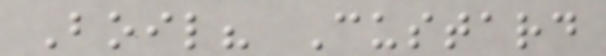Boil? Custard
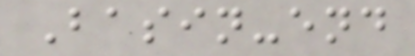Basin-end
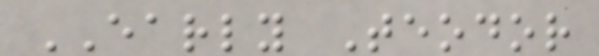EARLY Teodor
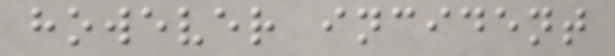however incident
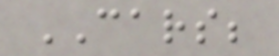CARS;
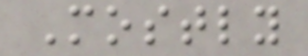Mostly
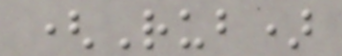(Rub)
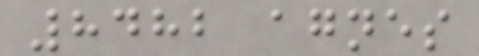8482 agnes
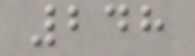248
